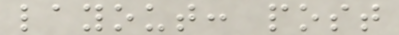layout: post
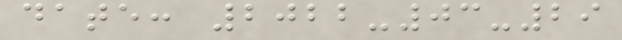date: 2022-03-29
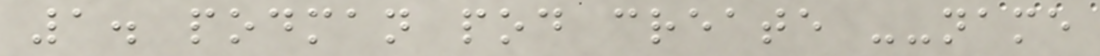1. podman pod create --name
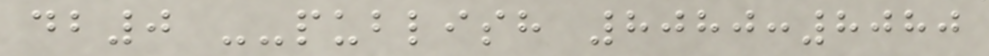db0 --publish 8080:8080
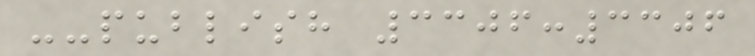--publish 3306:3306
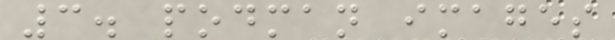3. podman images
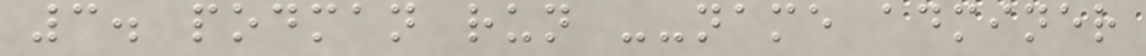3. podman run --name adminer
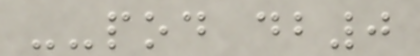--pod db0
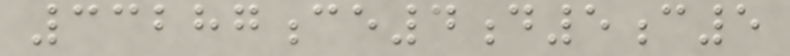33287ce4d5c5
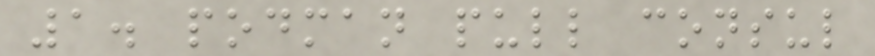1. podman pull consul
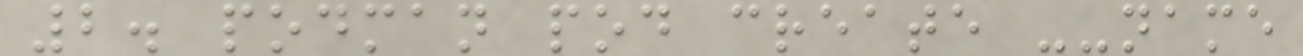2. podman pod create --name
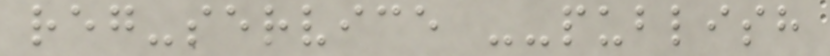reg-service --publish
